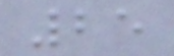25
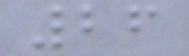26
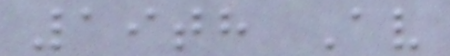19th Av
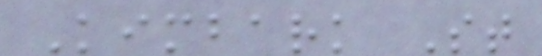Kimbark St
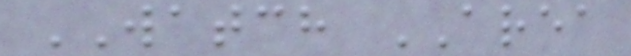WATCH AREA
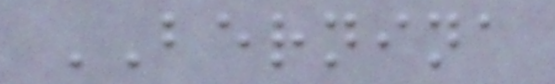BERNINA
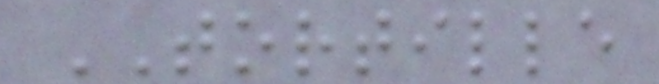TORTILLE
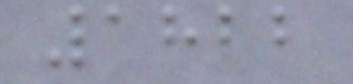1822
